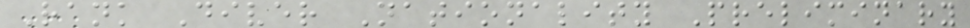Rank Diver Nationality Preliminary
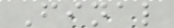Final
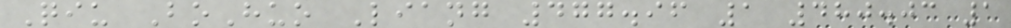Qiu BoHuo Liang 477.96 1 480.03 1
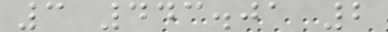3 443.01 2
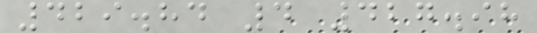429.84 4 427.98
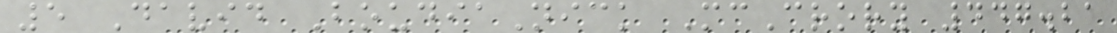5 David BoudiaNick McCrory 447.21
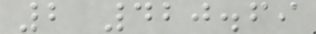2 420.69
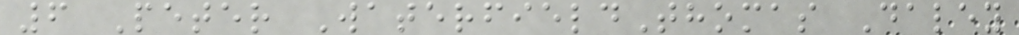6 Peter WaterfieldThomas Daley
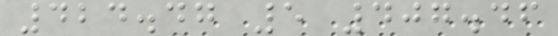424.47 5 407.46
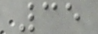35
